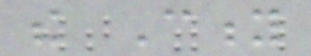the City
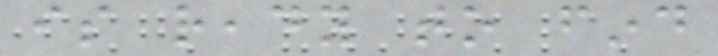is ready to find
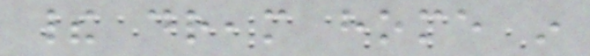their dream home in
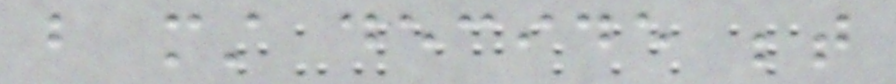but must decide between
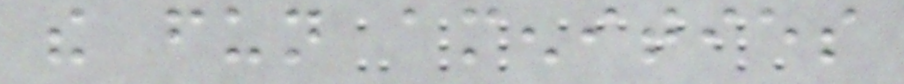the fun amenities
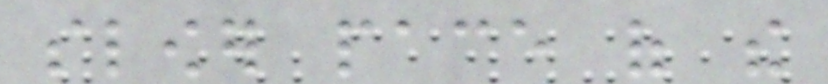slower pace of the
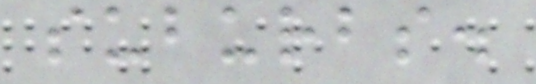suburbs.
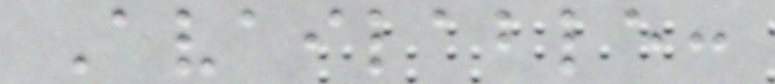Available:
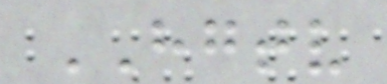HGTV
